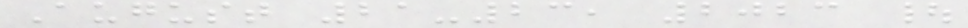August 21-23, 2023 |
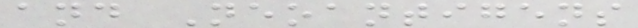and Neoantigens
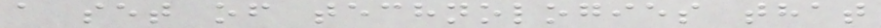a set of technologies that
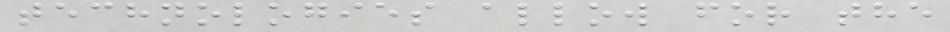technologies allow for the
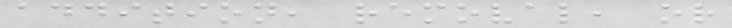addition, removal, or
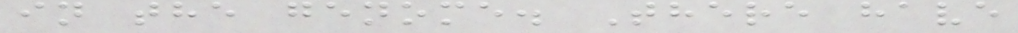in the genome. There have
